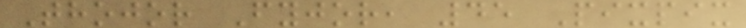Thojor Fyjor, 45 Pixpix
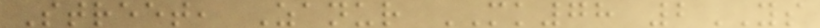Street, Zanur MK78 2YS
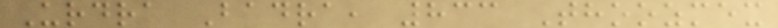Urdra Badra, 833 Thoozmex
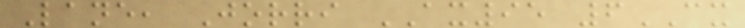Lane, Jorri AX95 6CX
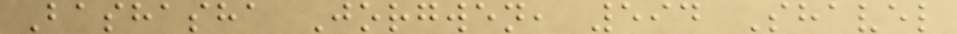Bashasha Jorgwen, 594 Shavel
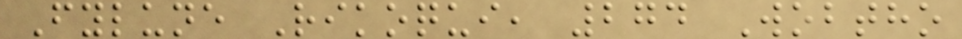Fylune Rikoqui, 274 Wobtho
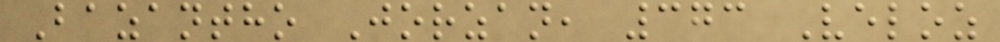Bazantho Jorzan, 373 Veloz
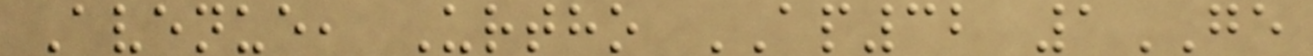Avenue, Urtho AP32 1GE
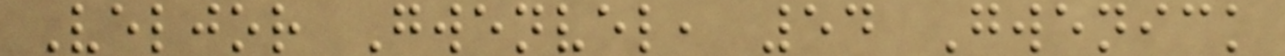Veljor Gwenvel, 54 Gwenick
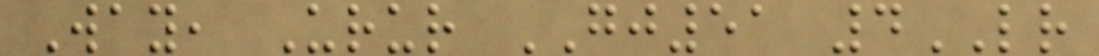Way, Urur GJ51 4LR
